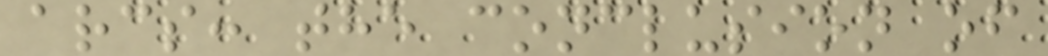arcs: the conclusion of
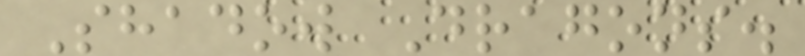Shadow Dragons.
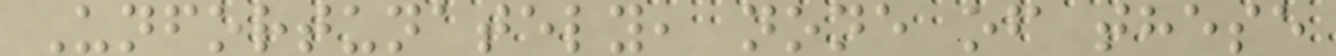Unfortunately, none of these
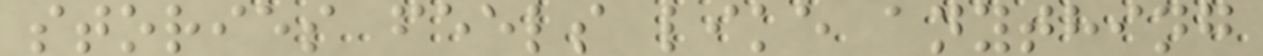stories feels like anything
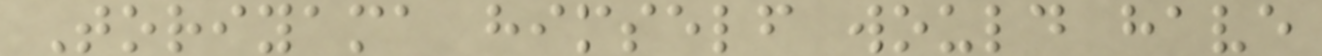Toriyama himself would have
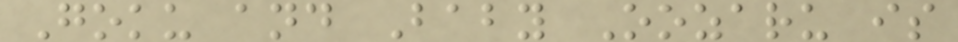Goku and Baby Oozaru is
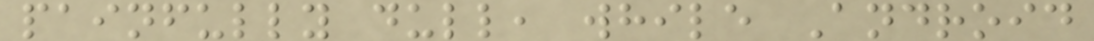painfully dull, while Android
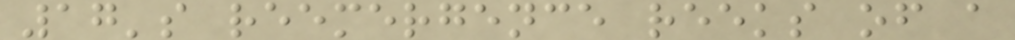17's reemergence reeks of a
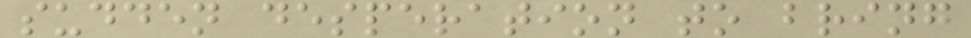sudden desperation to bring
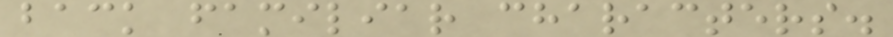back familiar characters.
